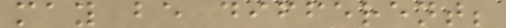may be different;
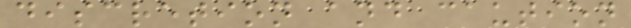discretion and caution
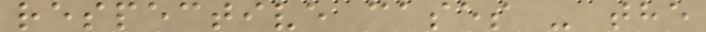respective cases - the
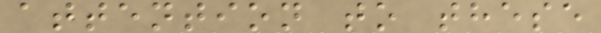attention to these
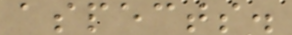aspects.
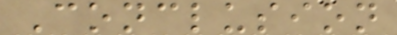Conclusion
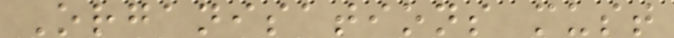Organisations must
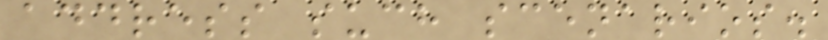address such scenarios.
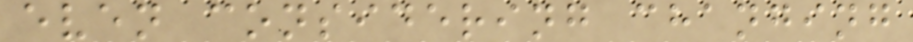even considering changing
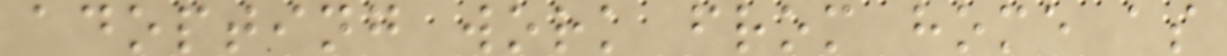adopting work from home as
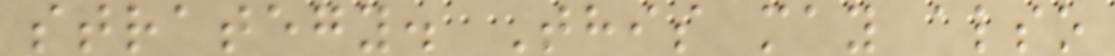strategy. This may also
